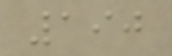190
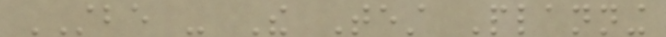STBE - The Test Planning
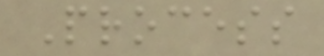Process
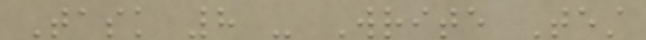Task 8 - Write Test
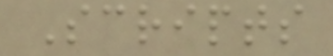Scripts
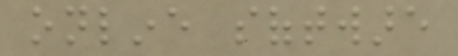online software
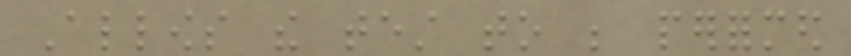Allows the test to be performed
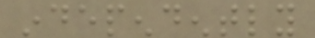independently
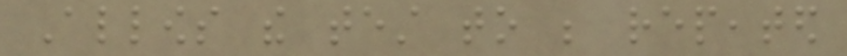Allows the test to be repeated
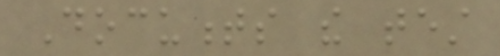Documents the test
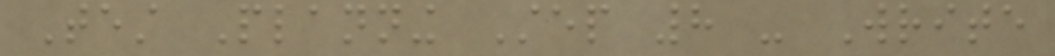Test Planning Step 8 - Write
